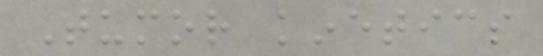Tumor kinetics
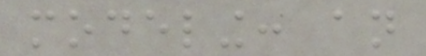modeling: an
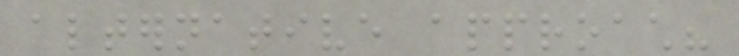alternative approach?
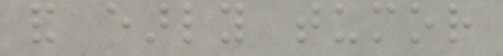and early tumor
